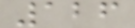126
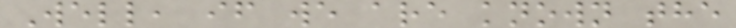Well, if we are known the
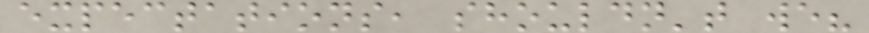expectations, shouldn't we?
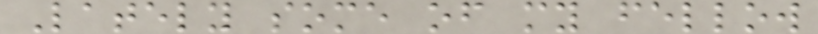Lately some of my fellow
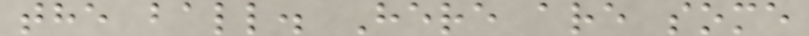the ball. Here are some
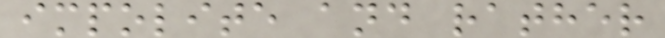impolite and rather
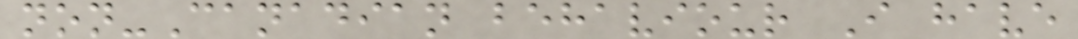non-Canadian behaviour I have
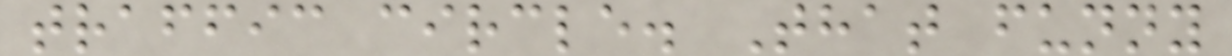traffic circle. That funny
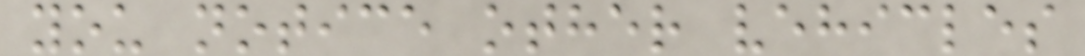you notice other vehicles
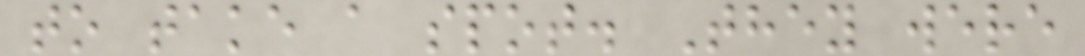to take a spot. They were
